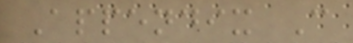Appendix C
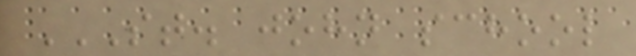ST. JOHN SCHOOL
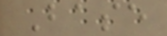Base
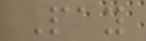Pay
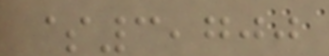$3,700
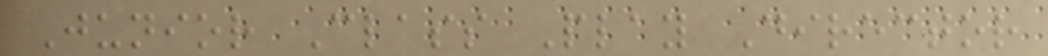Junior Class Play Director
